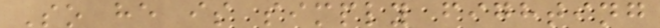So he is simply fighting
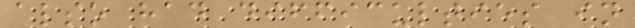also had difficulties in
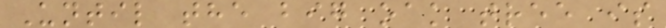Until the big oak tree is
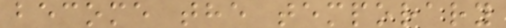become the temporary
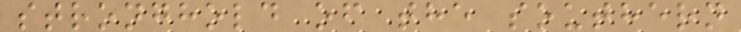stronghold of the southern
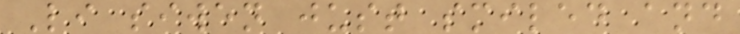Li siwen just smiled and
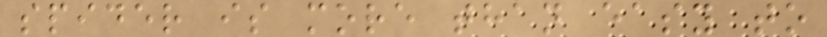spider is more than easy to
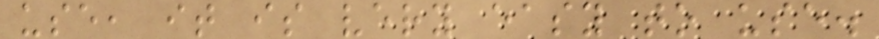use, it is very easy to use.
